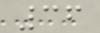36
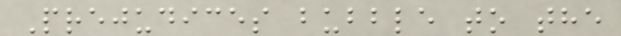Prejudices bubble to the
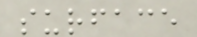surface
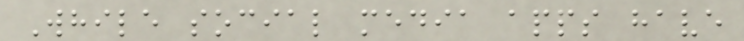While social media apps have
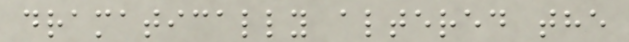dramatically altered the
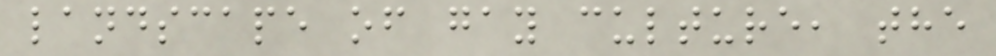landscape of gay culture, the
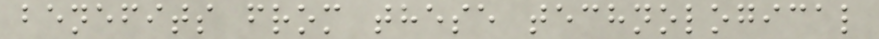benefits from these technological
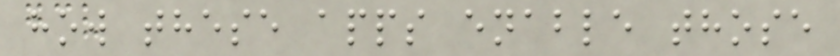how these apps enable those
